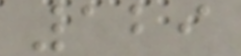129
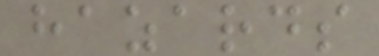hazards
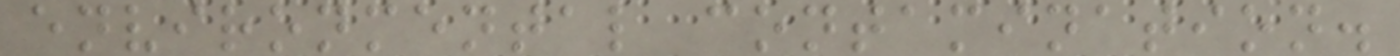environmental contamination.
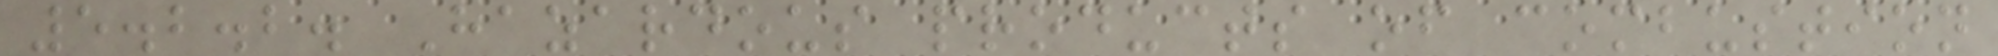5.2.2. Hazardous products of combustion
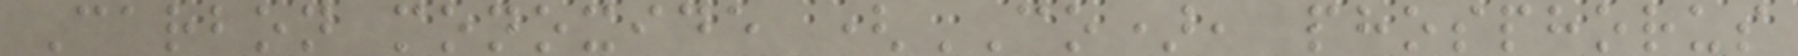Carbon monoxide (CO), phosphorus
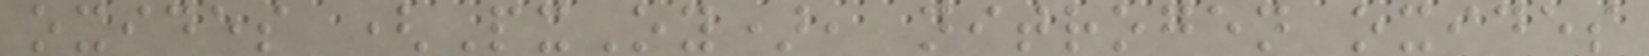oxides (PxOy), nitrogen oxides
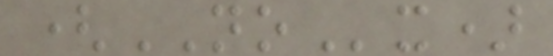(NOx)
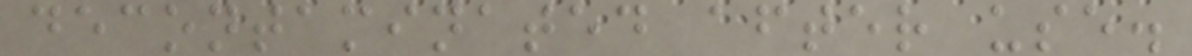decontaminated after use.
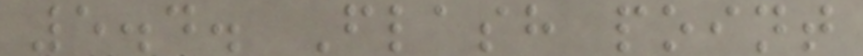5.4. Flash point
